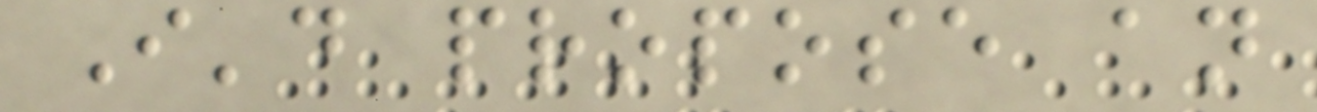I'd propose an
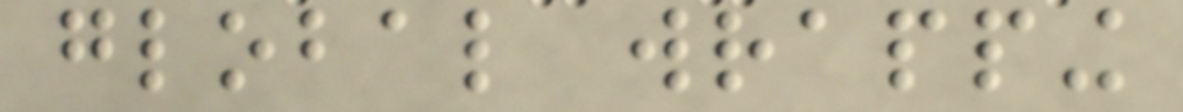global wrapping
